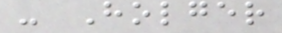- Holger
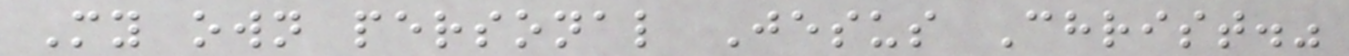My own personal Jesus Christ."
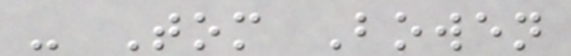- Tom Bowen
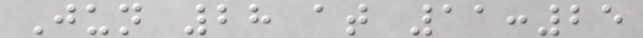Jun 28 at 11:25
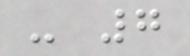- 7
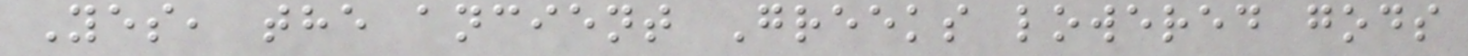Yes, the ancient Greeks lowered gods
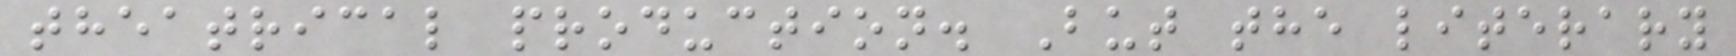theatrical production. But the literary
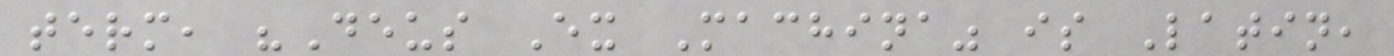term, "Deus Ex Machina" is Latin,
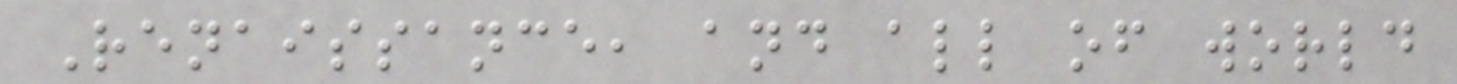Renaissance, and all of world
